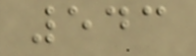543
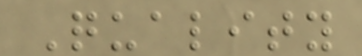Quality
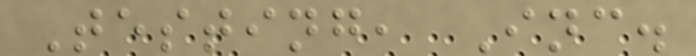Testing, Inc.
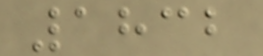1832
